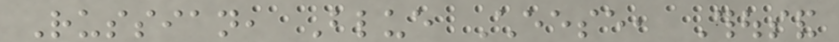Russian, Blue Cheese, Thousand
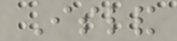Island
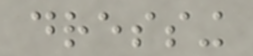dressing
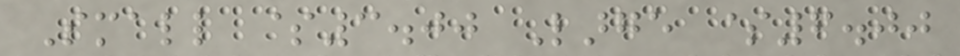Small $3.00 Large $6.00
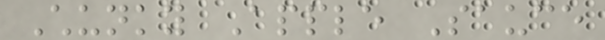Chunky Apple Sauce
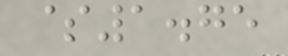$1.75
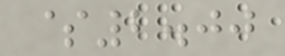$2.00
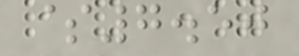$7.50
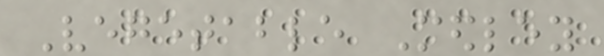Vegetable Medley
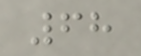68
